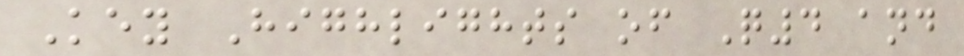Key Highlights of Q4 and
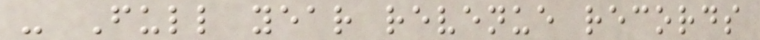- Full year revenue records
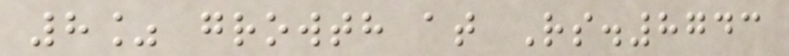8% growth at Rs.8743
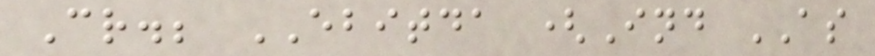Cr.; EBITDA (Ind AS
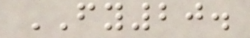FY20.
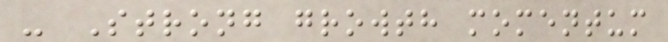- Strong growth momentum
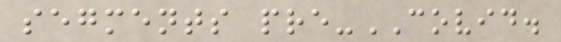segments pre-COVID.
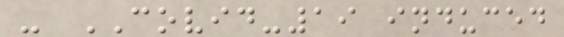- COVID-19 induced
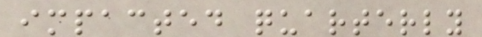impacted quarterly
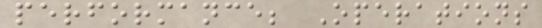performance; Operations
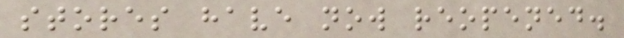stores have now reopened.
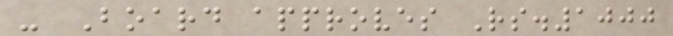- Board approves Rs.1000
